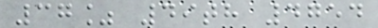37% 49th 4754
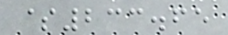$233.65
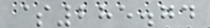$285.74
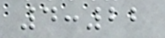4:22
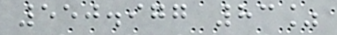550.977 83%
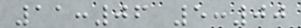11:06 5:00
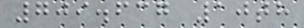709.637 10th
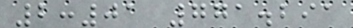2:01 771.291
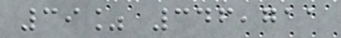39% 346,711
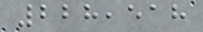228,518
